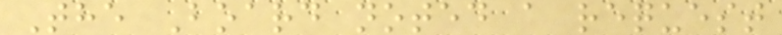The Board noted a request
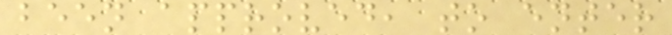been approved, to enter
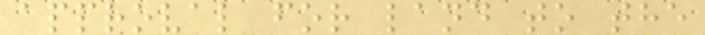approval for land to the
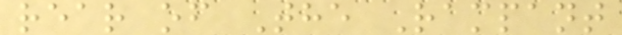rear of The Rampant
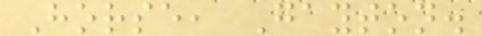Horse, Gayton.
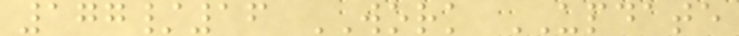177/16 WORK UPDATE
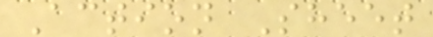Action Sheet
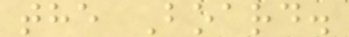the Board.
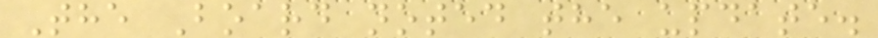The Board noted the update.
